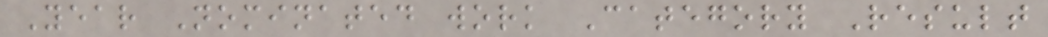Year Nominated work Category Result
